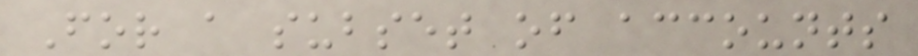For a subset of accounts
